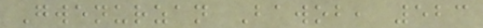Gwenurzan Bawob, 523
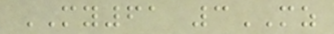MY61 3MZ
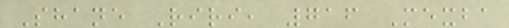Shane Riri, 716 Mexba
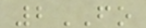2FO
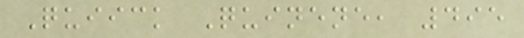Quiick Quinene, 495
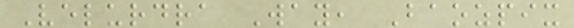Velurdra Way, Baozpix
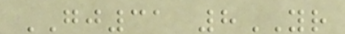GJ31 8YR
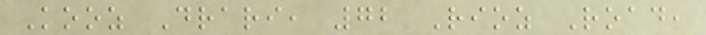Kooz Drari, 72 Rioz Road,
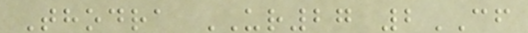Thodra UR27 2CF
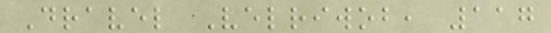Dravel Velriwob, 117
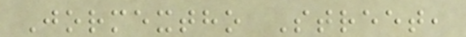Jormextho Street,
